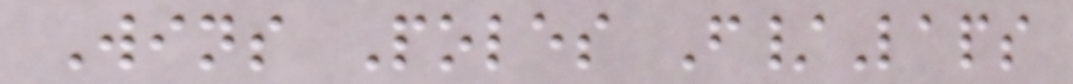Wins Poles F/Laps
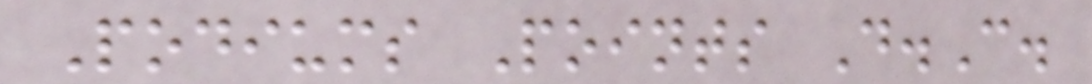Podiums Points D.C.
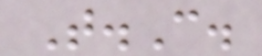T.C.
